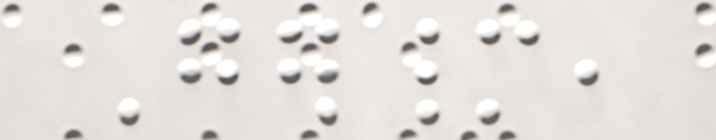Germany,
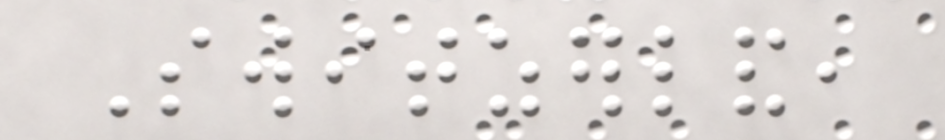Switzerland,
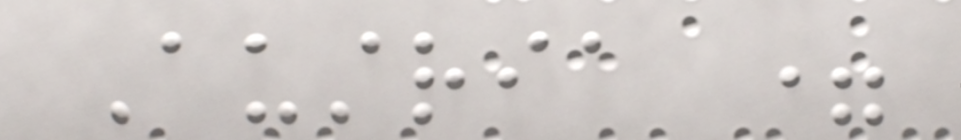Austria =
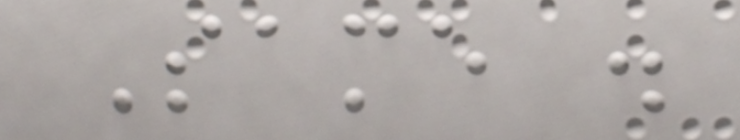Same .
